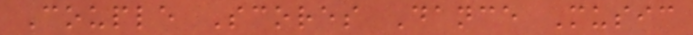Couple Scores Dance Music
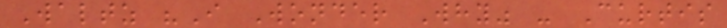Waltz "I Wonder Why" - Curtis
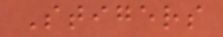Stigers
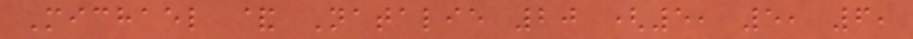Michael & Natalie 20 (5, 5, 6,
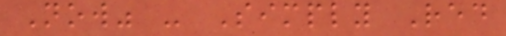Now" - Simply Red
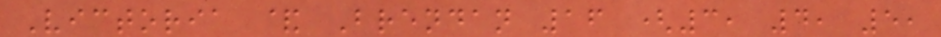Victoria & Brendan 16 (3, 4, 5,
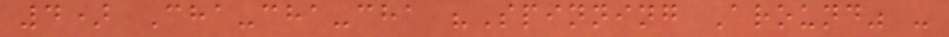4) Cha-cha-cha "Spinning Around" -
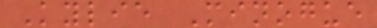Kylie Minogue
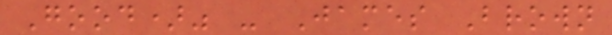Good)" - James Brown
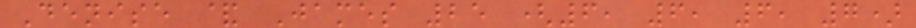Denise & James 25 (6, 6, 6, 7)
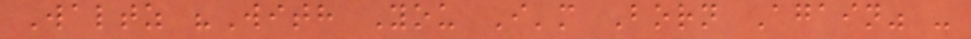Waltz "With You I'm Born Again" -
